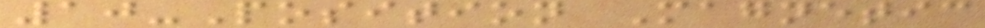10-Position Magnetic
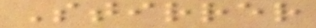Stirrer
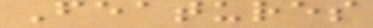Features
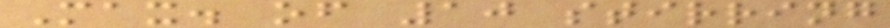Max. of 10 stirring
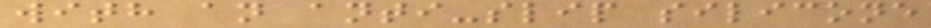with an anti-slip silicone
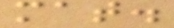mat.
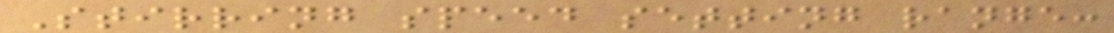Stirring speed setting range:
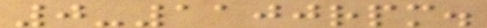0-1100rpm.
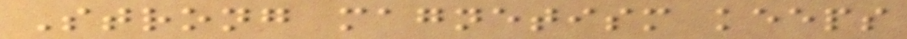Strong magnetism keeps
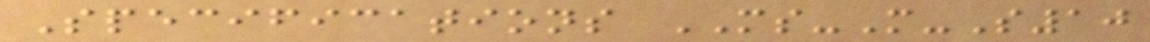Specifications MS-M-S10
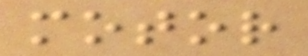motor
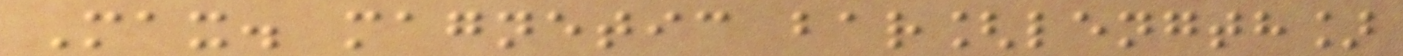Max. magnetic bar[length]
